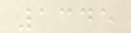1345
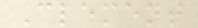Clement
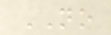NO
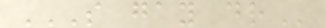S GAY DR
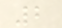2
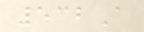532A
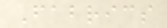Fabrics
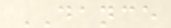DANCE
